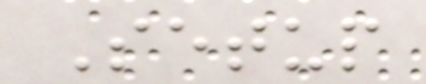Setup
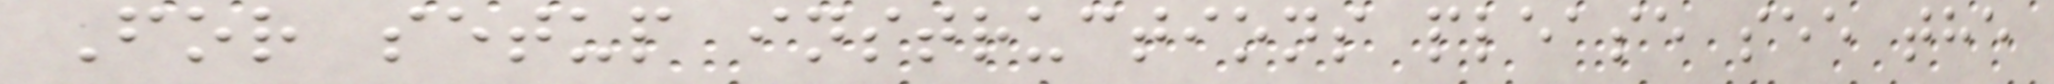For setup instructions please see the
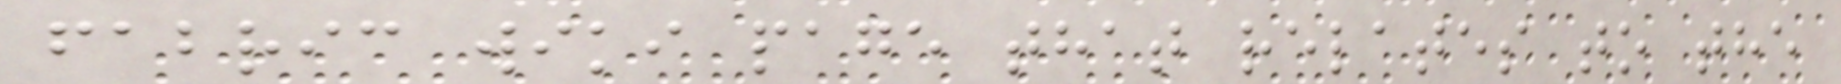fabric wiki page that relates to the
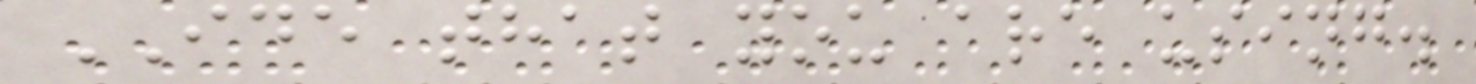IDE that you are using.
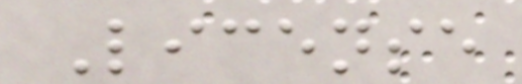License
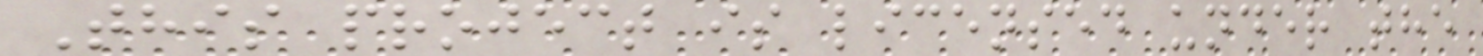This project is licensed under the
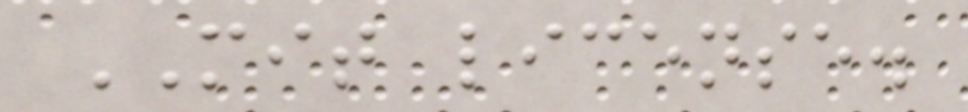MIT license.
